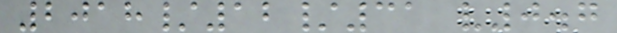2018/12/31 v0.7
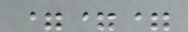===
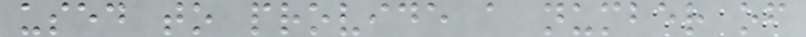used to provide a number of
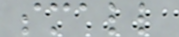small
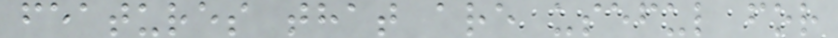features that are useful for
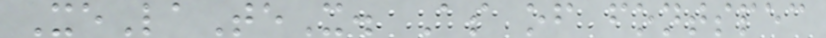XeLaTeX. As of fontspec
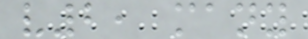v2, many
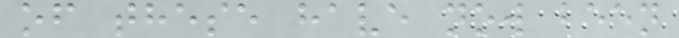of these have now been
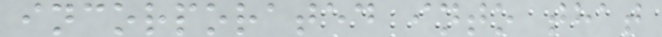incorporated into that
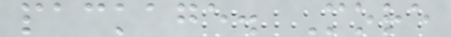package. More
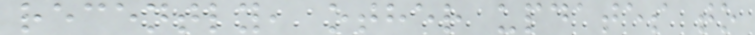recently, other updates to
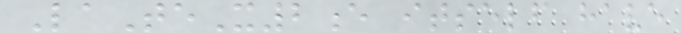LaTeX2e itself have
